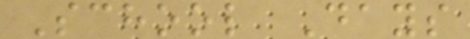School Days
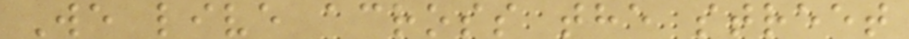We live across the street
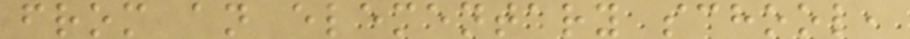from an elementary school,
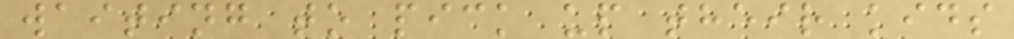waiting to pick up their kids
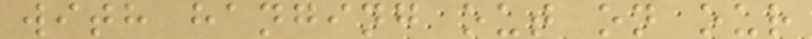with hanging out on our
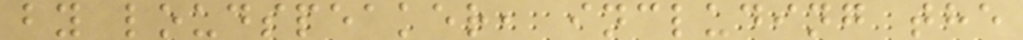by loudspeaker, including the
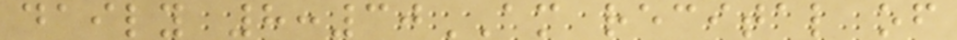daily 8:30AM recital of
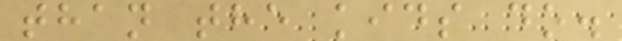than the kids do.
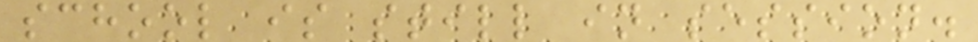school is still in session.
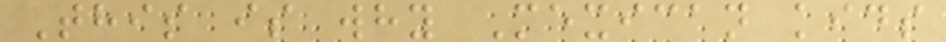This is why Mexican kids
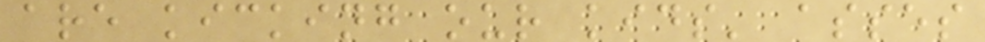are kicking our kids' asses
